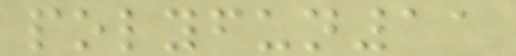polyfun11
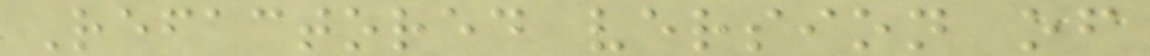Refactored version of
